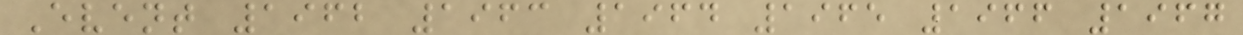Event 1962 1963 1964 1965 1966 1967
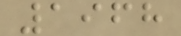1968
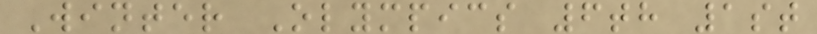Winter Olympics 6th 1st
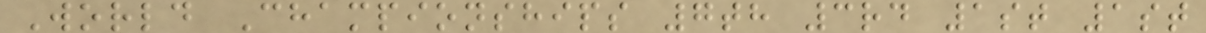World Championships 7th 3rd 1st 1st
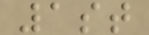1st
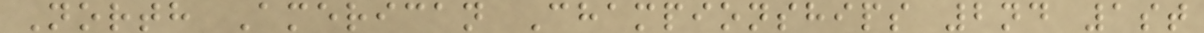North American Championships 2nd 1st
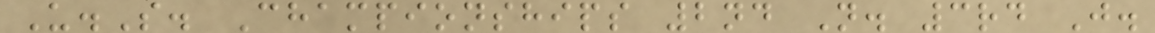U.S. Championships 2nd N. 3rd J.
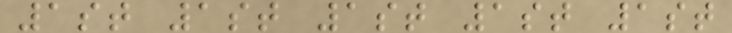1st 1st 1st 1st 1st
